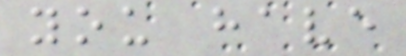you have
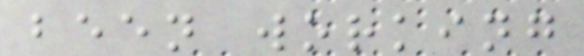been working
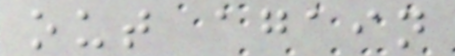out again
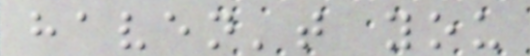haven't you
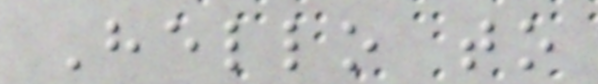Hello to
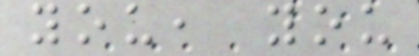you, you
